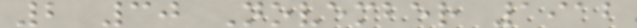2 30 November 1912
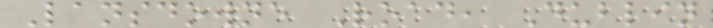Lansdowne Road, Dublin
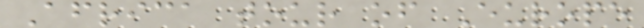Africa tour of Europe
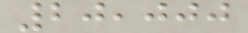20,000
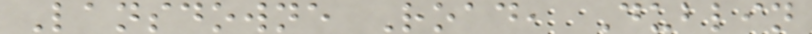Lansdowne Road, Dublin
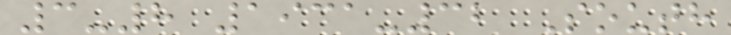3-8 1931-32 South
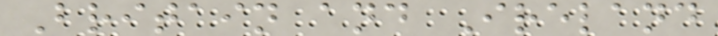Britain and Ireland
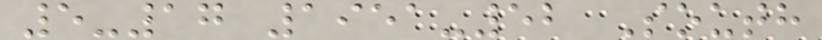5-17 1951-52 South
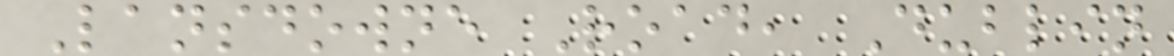Lansdowne Road, Dublin
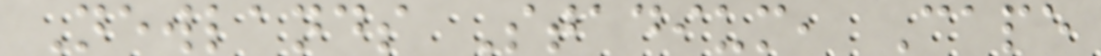Newlands Stadium, Cape
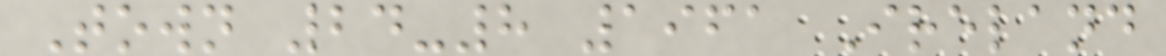Town 24-8 1961 Ireland
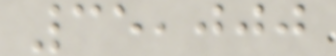35,000
